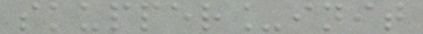skupper_init
